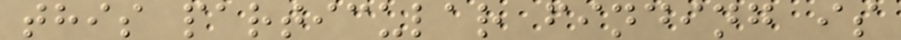this particular finding is
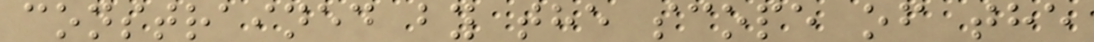constrained by the scope of the
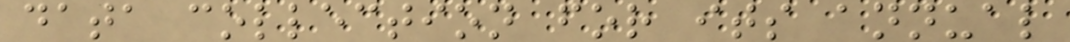data collection for its annual
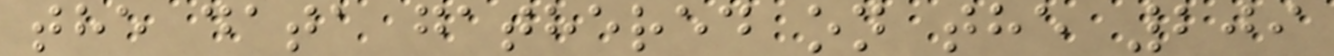the data gathered on the 209
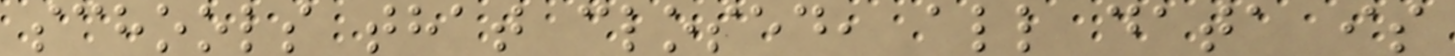schools that closed, all data is
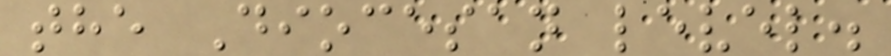the Diocesan level.
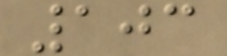103
